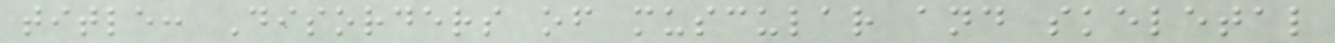title: Disorders of muscular and skeletal
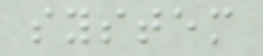system
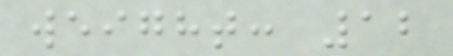weight: 12
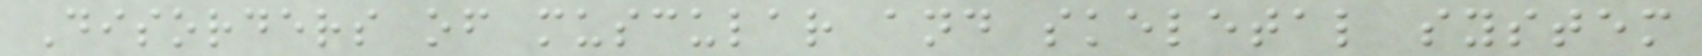Disorders of muscular and skeletal system
